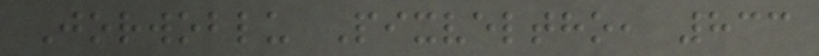Jorwoblu Pixveltho, 833
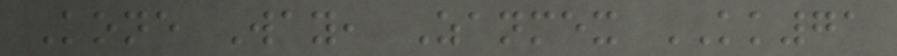Kone Way, Zanmex KK71
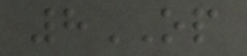8OP
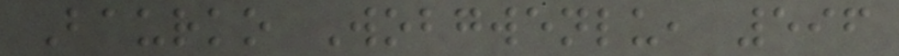Baurko Wobgwenlu, 596
